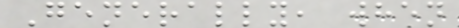Generally, when
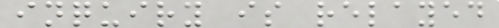inquiry is relayed
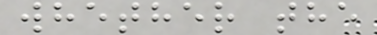whether the
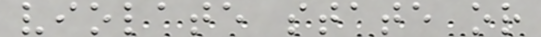violate state or
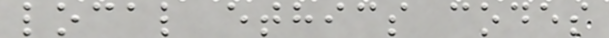local ethics codes
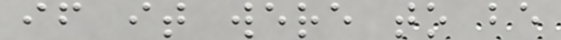if it were to be
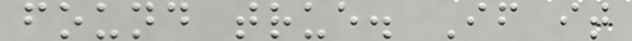found true. If it
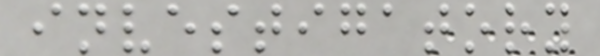investigatory
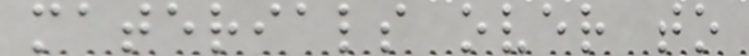materials over to
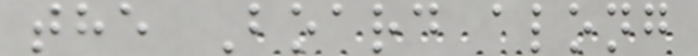the Board along
